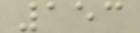153
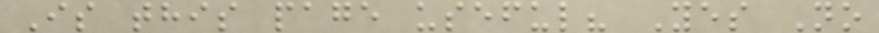Is this page useful? Yes No
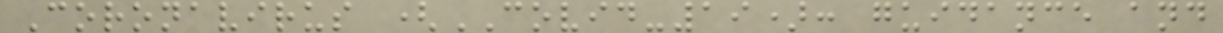Coronavirus (COVID-19): guidance and
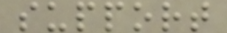support
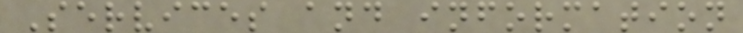Services and information
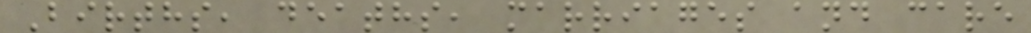Births, deaths, marriages and care
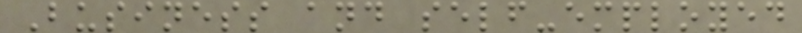Business and self-employed
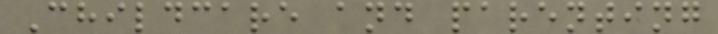Childcare and parenting
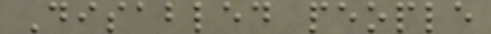Disabled people
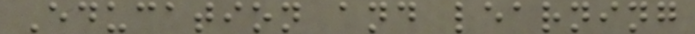Education and learning
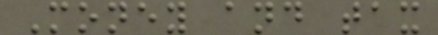Money and tax
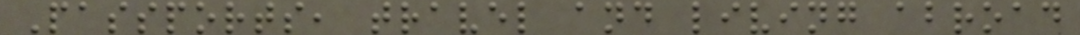Passports, travel and living abroad
